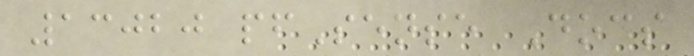13020 pfSense Docs
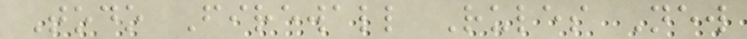Todo Firewall Rules New
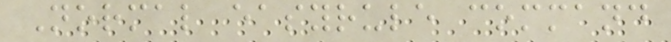Normal easyrule command
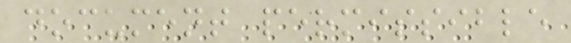document permissible
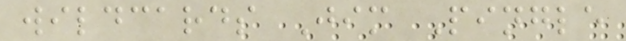wildcards Jim Pingle
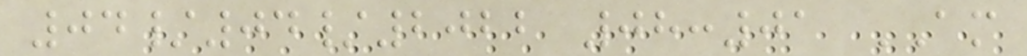04/04/2022 08:01 AM
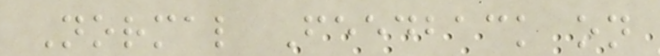Normal Feedback on
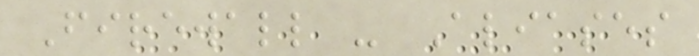Firewall - Aliases
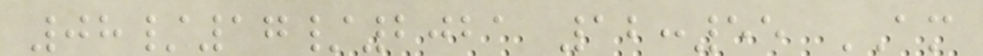08/17/2021 12:55 AM
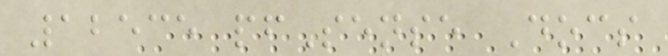12535 pfSense Docs
